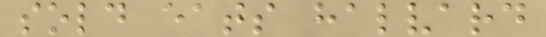sold eats halvard
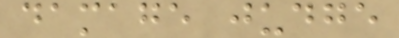damage judge
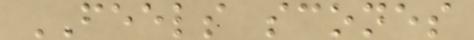FEELS scones
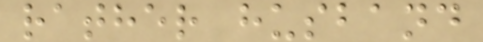rather husband
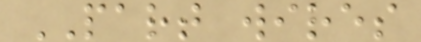PART wires
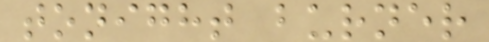tonight burner
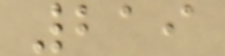219
